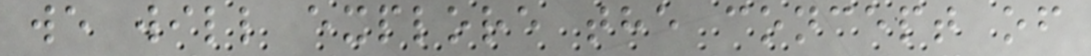we will explore the concept of
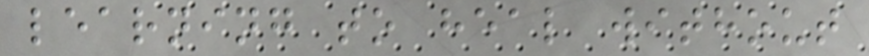learning to heal without
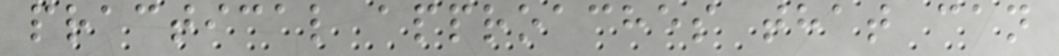practical approaches that can
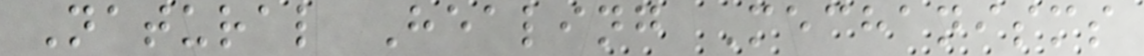Natural Healing Mechanisms
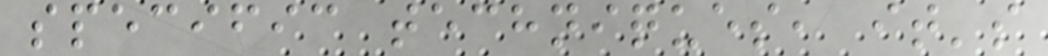specific techniques, it's
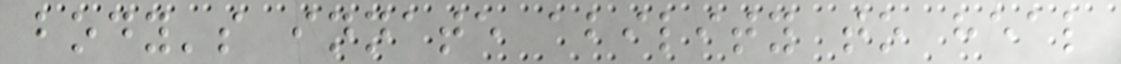body's innate ability to heal
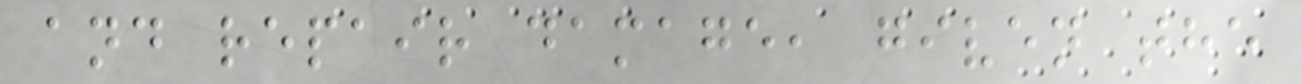and repair damage, given the
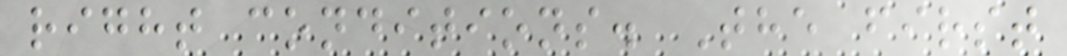right conditions. The first
